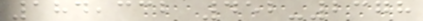184,332 452-2378
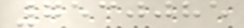7530085
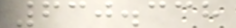630.338
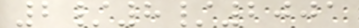2/8/2001
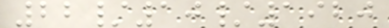22/10/1920
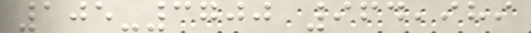105-3700 964,989
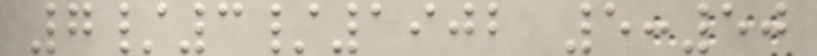7/3/1902 5:50
